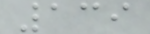139
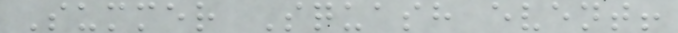Summer Squash event!
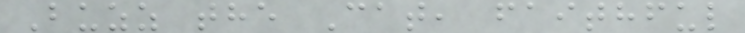Buzz the Cat, faithful
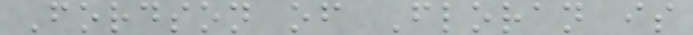Fordson of Floran is
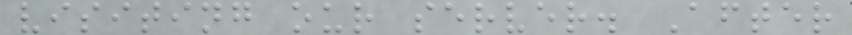visiting our server. After
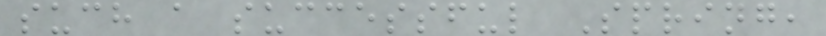such a successful Spring,
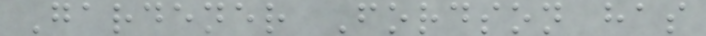Gardener Fordson has
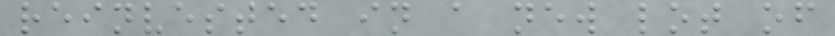reinvested in a new lot of
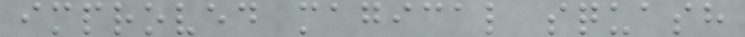improved magical squash
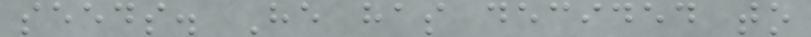seeds. He has decided to
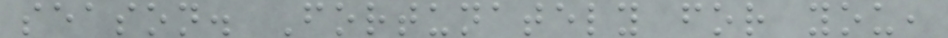season. Fortunately for you,
